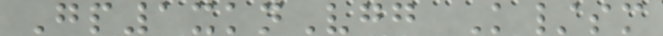Gp1xknVgg K/sm
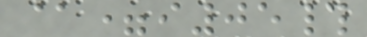@=i05#
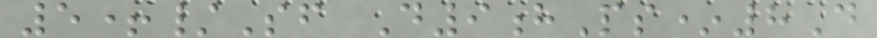5+/Sf D9hPs*8D
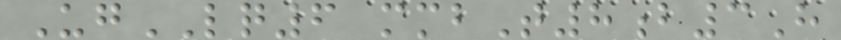UgLQ6 mmbT8b3H
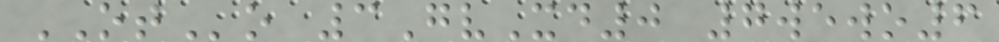OTo 3GvXd0 7wewo6
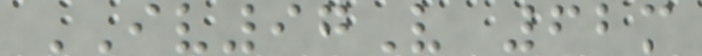IV97V 62m
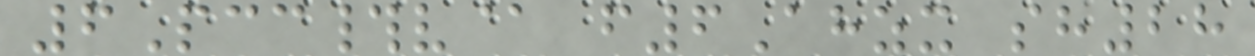6Pcc#v@ f6Ahzx sh28
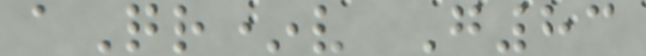aQr*v G83
